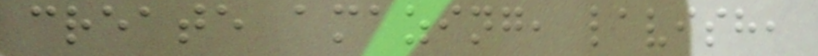create amazing, lavish,
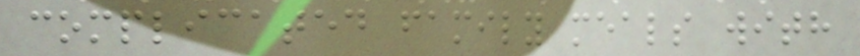complicated family meals with
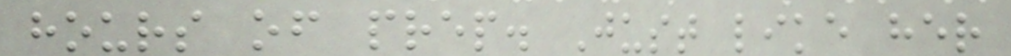hours of prep. Just like her
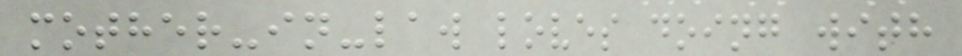mother-in-law loves doing with
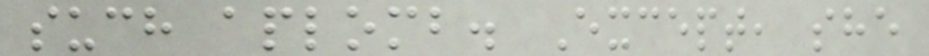such aplomb. Except, she
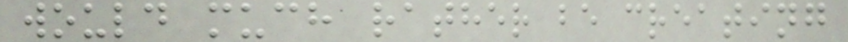would much rather be creating
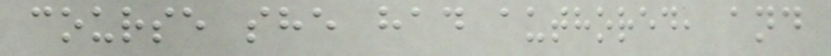course she had authored, and
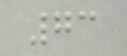73
